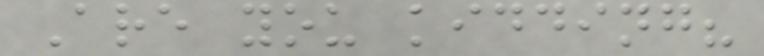Are you kidding?
